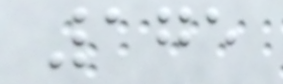175
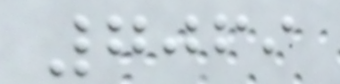7069
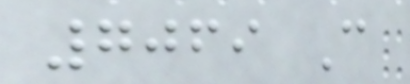7069 C
